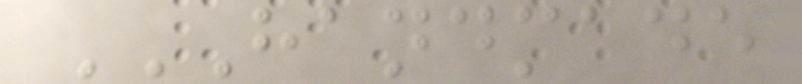HANDMADE
